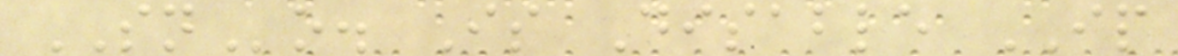SNo. Is Disable IP
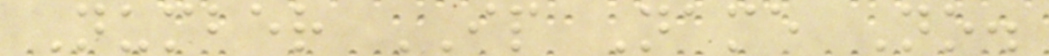Number IP Name No.
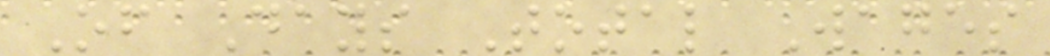Of Days Total Wages
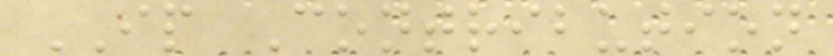IP Contribution
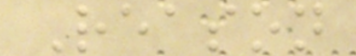Reason
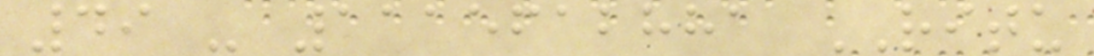49 - 1115612881 RITU
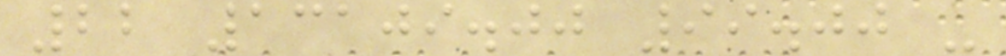22 13109.00 99.00 -
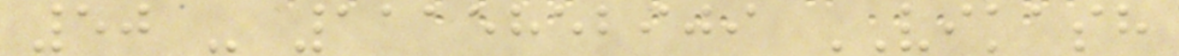50 - 1115852909 VIKASH
